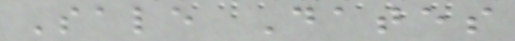Sale Dates
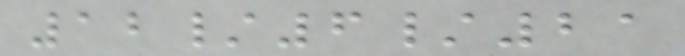12/6/21
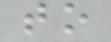to
